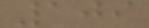109
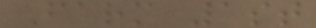Farm 1st
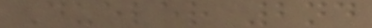Dueler 2nd
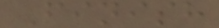Finish
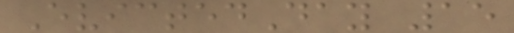EvictedDay 15
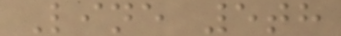Line 5th
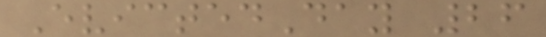EvictedDay 26
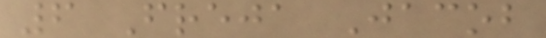6 Freja Jacob
